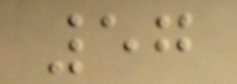57
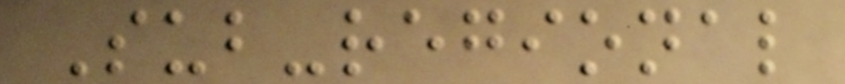Sub-regional
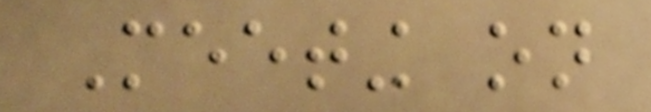Meeting on
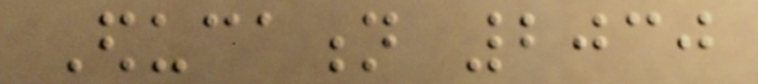Education 2030
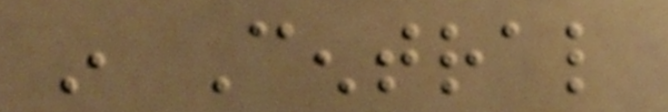in Central
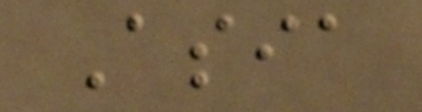Asia
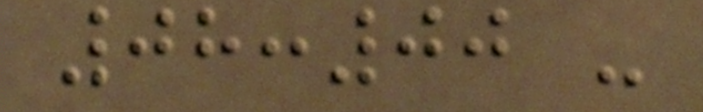08:00 -
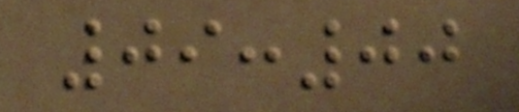09:00
